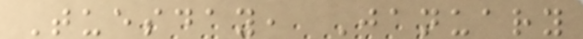Tuesday, January
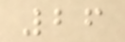26
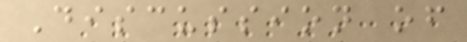Discussion of
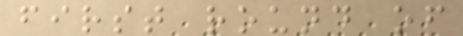first round of
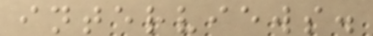interviews.
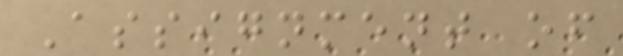Assignment of
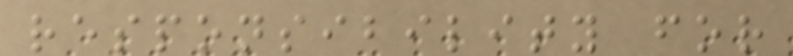responsibility for
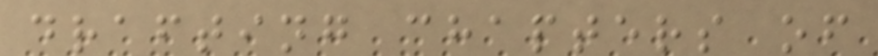drafting chapters of
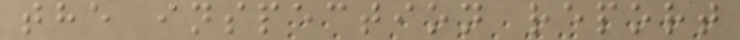the inspection report
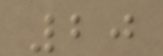20
